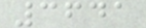3641
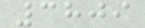3809
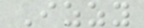Izzy
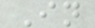In
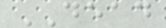DEAD
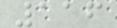116
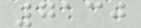7130
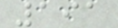191
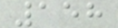158
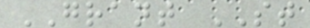GRANT ST
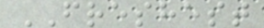FRESHEST
